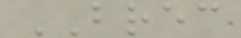BREC
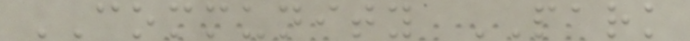COMMUNITY PARK
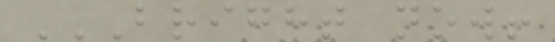BRIGHT NOW!
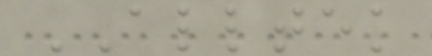ALLTEK
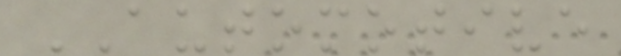AUTOMOTIVE
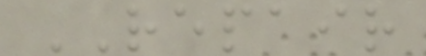REPAIR
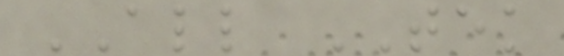ALL TEK
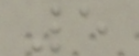5
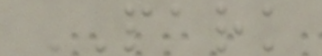PARK
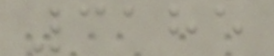3185
